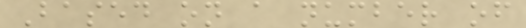Based on a number of
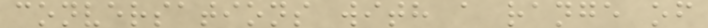conversations with a range of
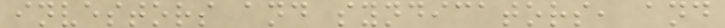investors and syndicators, and
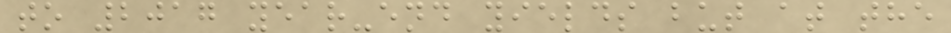to 2017 year-end yields but at the
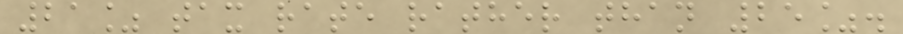21% tax rate rather than 25%.
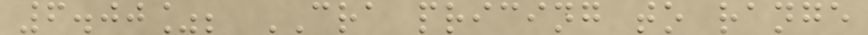6.00%; CRA pricing to range
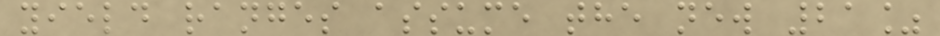yield ranges assume the new 21%
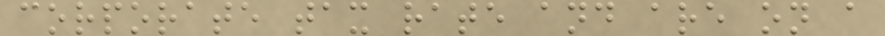corporate tax rate and are on a
